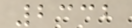2332
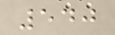540
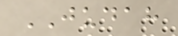JUDAH
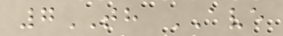7TH AVE
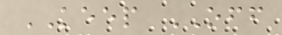KEEP OFF
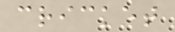cricket
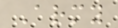Army
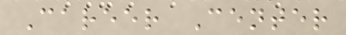Career Center
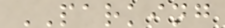PARKING
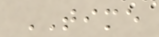TIME
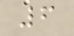6
